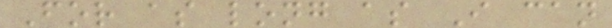For as long as I can
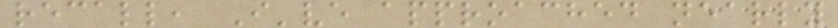recall, I've approached nearly
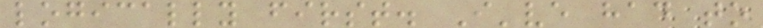logically first. I've had to
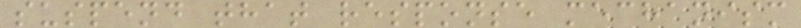suspend that response mechanism
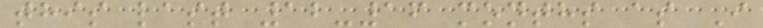this last 12-16 months as I
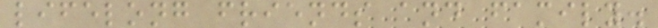lifelong friends and family.
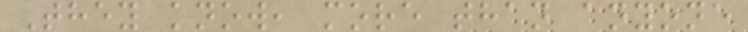They know, more than anyone
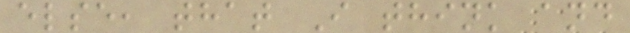else, that I think and
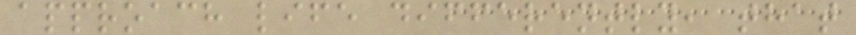approach life differently, that
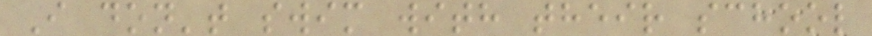I don't swim with their school
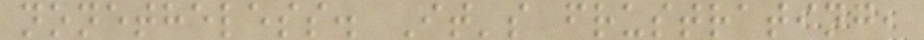nonetheless. It's frustrating,
